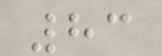83
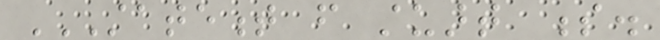STATEMENT FROM STUART S.
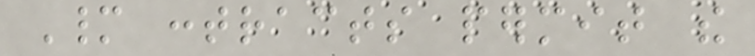Many contracts permit the
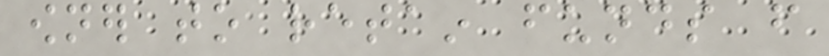owner to retain funds from
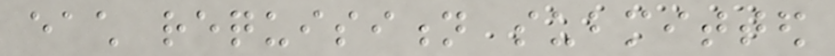each requisition submitted
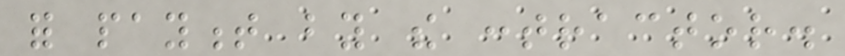for payment by the contractor.
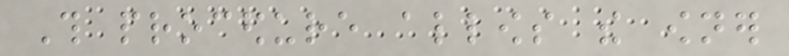This procedure allows the owner
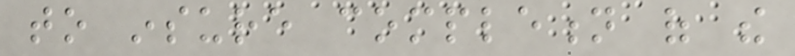to insure completion of the
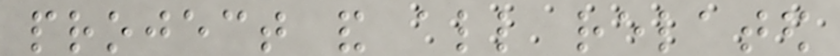project and all related
